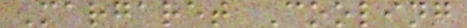Margaret Cooling
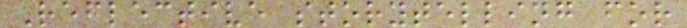Reflective storytelling for
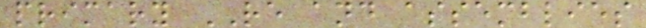primary RE and assemblies
